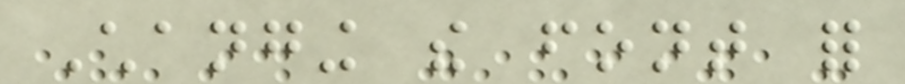Changing the font for
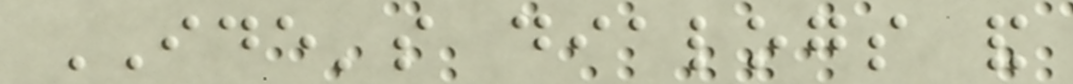IDE's dialogs and
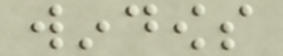windows
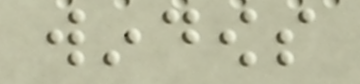windows
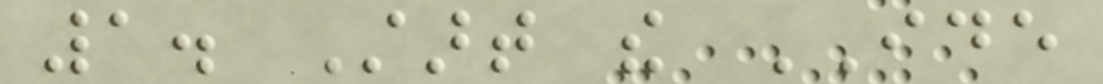1. Start the IDE
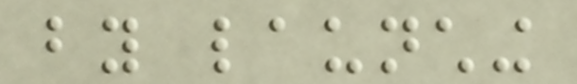by launching
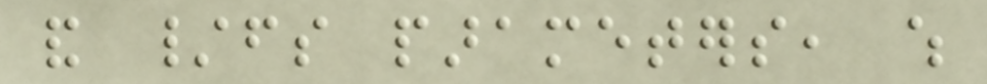and /fs parameters, which
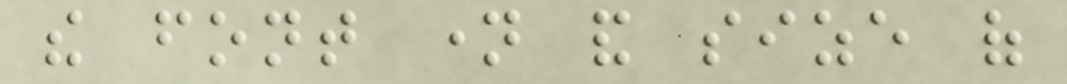the font name and size of
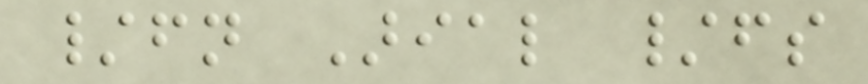/fn Arial /fs
